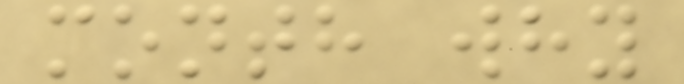month why
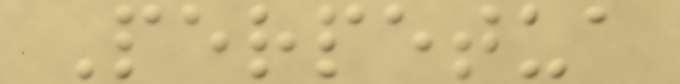Perpetua
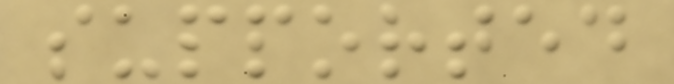supported
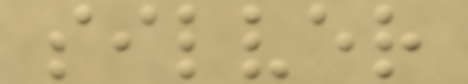silver
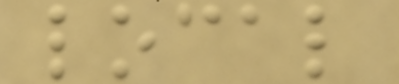local
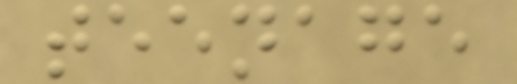teenage
